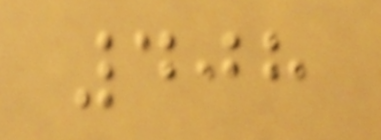408
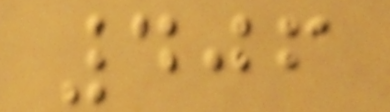406
